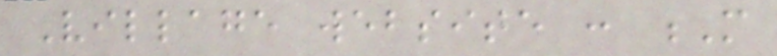Village website : M
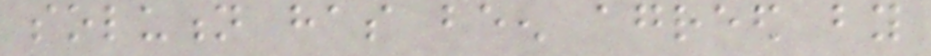solution has been agreed by
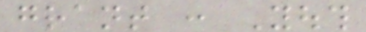grant : Youth
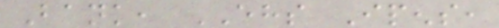Bank, EHS Ipens,
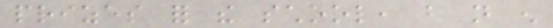prizes for the school, but not enough
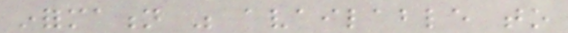information was available to
